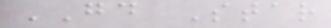GD Star
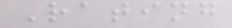Rating
